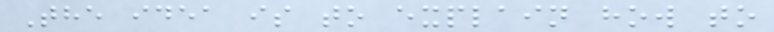The idea is to explain how to
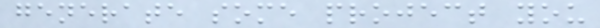generate some project you
